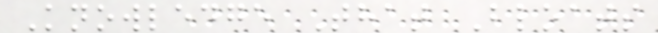Knowledge That Bloats
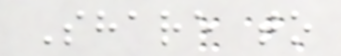Share to
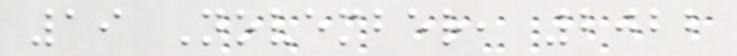19 November, 2022
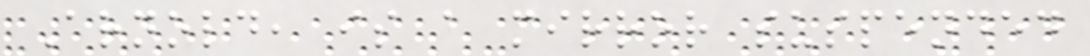Arnold, is a mirror suspended
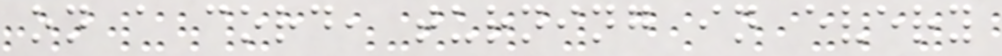on a cord, turning in every
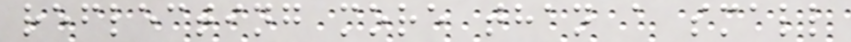reflecting more than a small
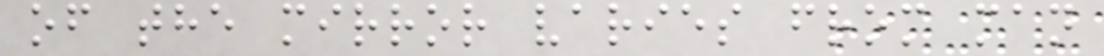of the mirror varies from man
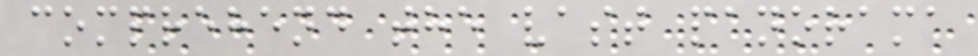comprehend the vast panorama
